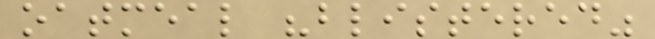oatmeal "blistered"
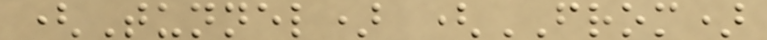(Tunnel) (FROM)
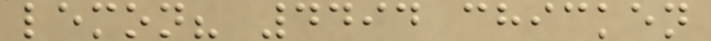lemon? 4494 chicken
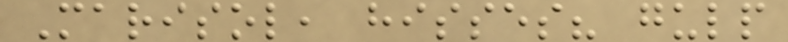Marisol, hisses? gulp
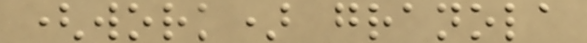(work) granola
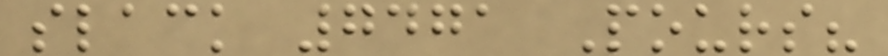slack 7471 Pours?
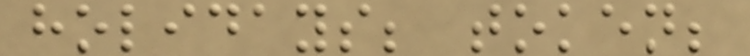holidays; token;
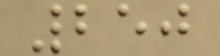250
